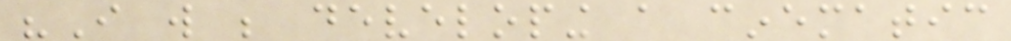"I will be developing a cinematic
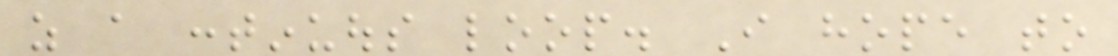as a continuous loop. I hope to
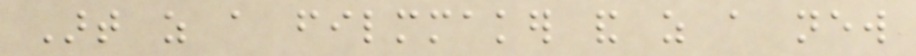Art as a filmmaker and as a new
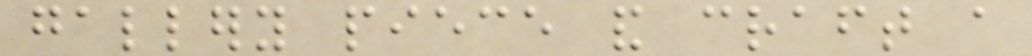gallery piece and craft a
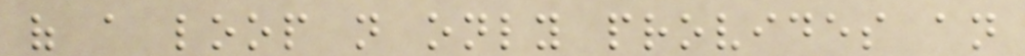of a loop not only provides an
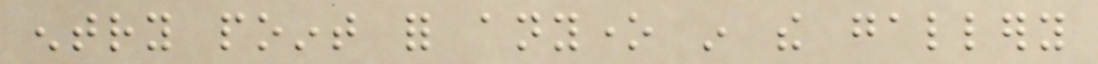entry point for anyone in the gallery
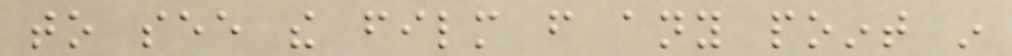to see the film from any point in
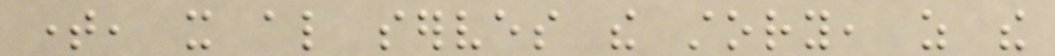time, it also serves the story, as the
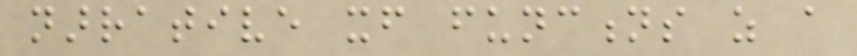narrative itself functions as a
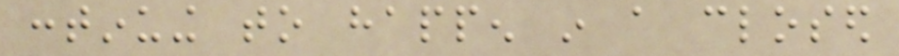continuing to happen in a closed
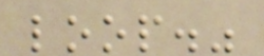loop."
